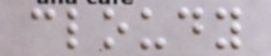cloudy
